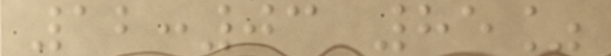12:03 85%
